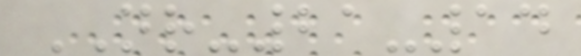NR-21-14
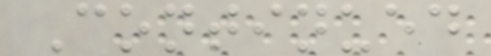Continued
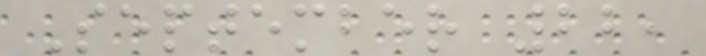September 22,
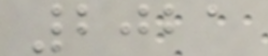2021
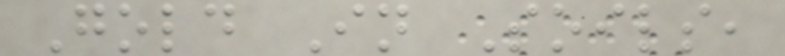Gold In Soils,
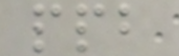ppb
